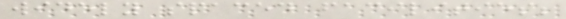widely spaced facilities;
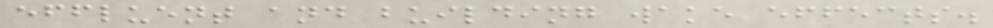effluent and building wake effects.
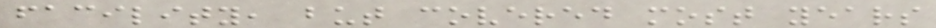facility, but covered most years
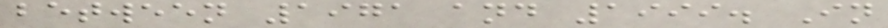between 1971 and 1999. In
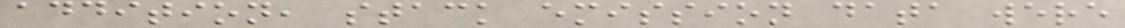addition, stack emission data were
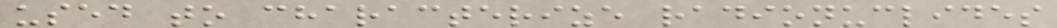used to characterize radionuclides
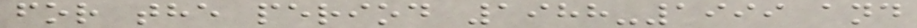for the period 1988-1999 and
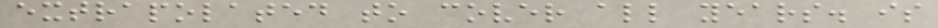extrapolated to cover all years. is
